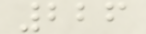226
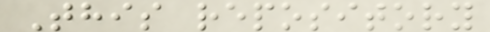This repository
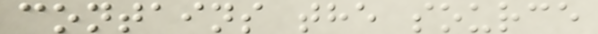contains the source
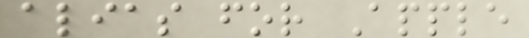alias for Apple
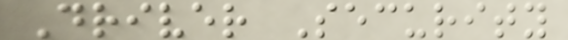Driver Security
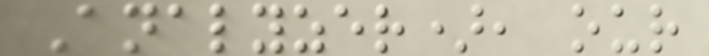Analyzer), our
